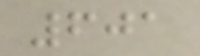601
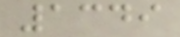1349
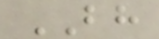BH
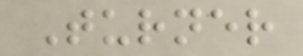Turner
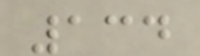134
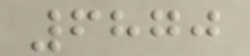6870
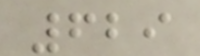629
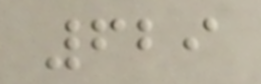629
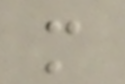m
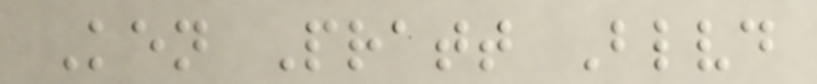Ken Pratt Blvd
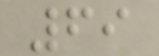69
